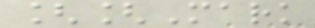[[Mark
